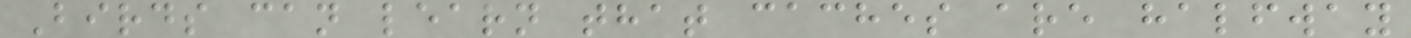Birds can learn that caches are halfway
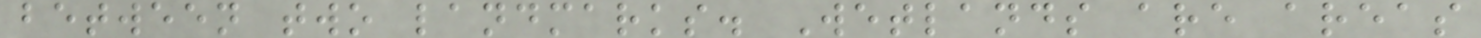between two landmarks. Wetlands are areas
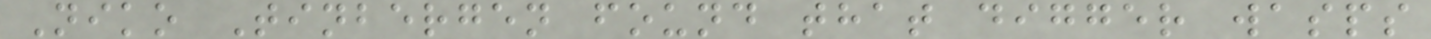Niko Tinbergen found that digger wasps
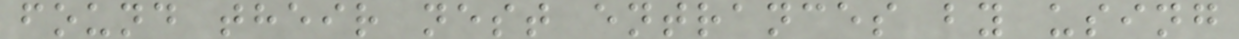found their nest entrances by using
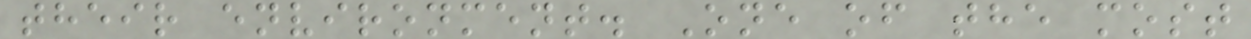their environment. One of the most
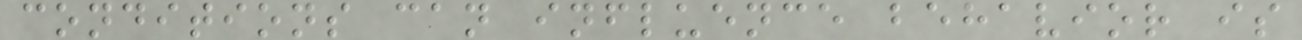conditions can influence behavior is
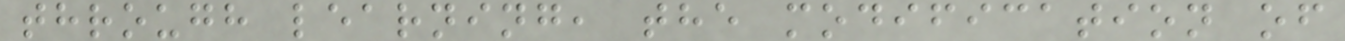through learning, the modification of
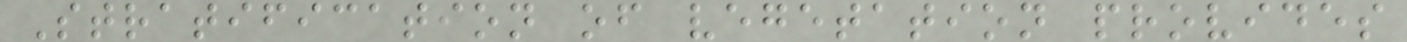Stratification of vegetation provides
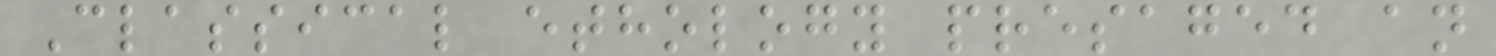Classical ethology presaged an
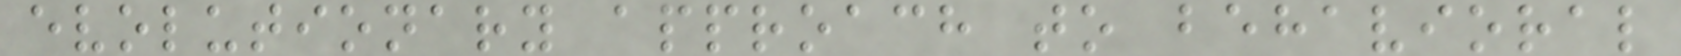evolutionary approach to behavioral
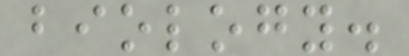biology.
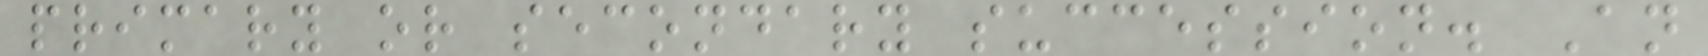primary or secondary succession. An
